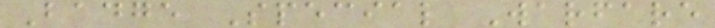Badge Special Warfare
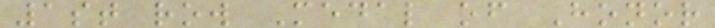1st row Medal of Honor
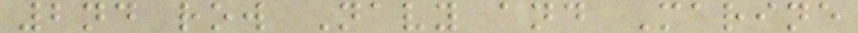2nd row Navy and Marine
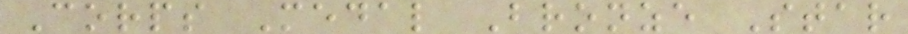Corps Medal Bronze Star
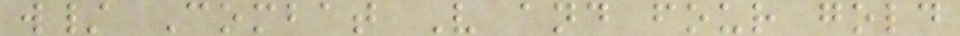w/ Combat V and four gold
